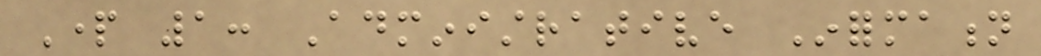Part 1: Administrative Information
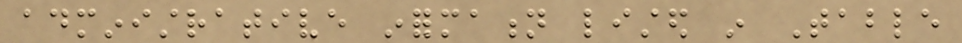administrative information listed in Table
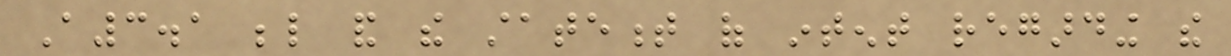A3.1 below and the statement of intent regarding the
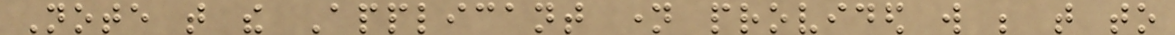Note that the Applicant name provided will be that to
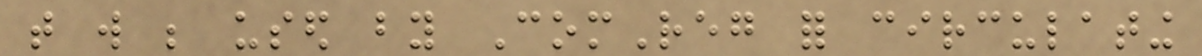that will be used by ComReg for circulating
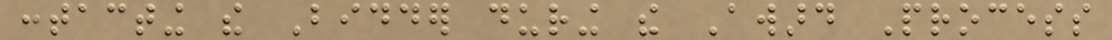contacting the Bidder during the Award Process
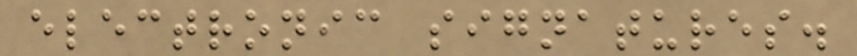electronic signatures.
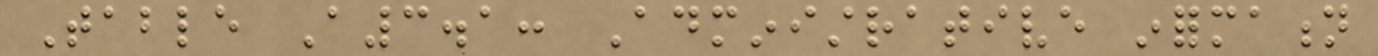Table A3.1: Administrative information
